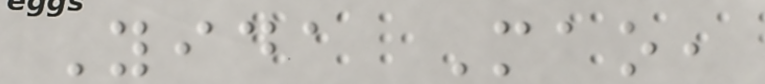Yida Mao,
